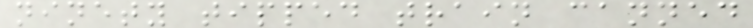ninety tipped train canned
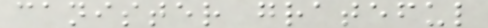canister grateful
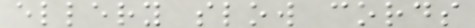ellery slow cords
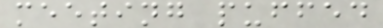meeting puffed
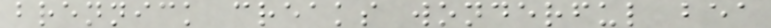brennick creaks wonderful bea
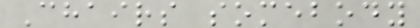Chairs somebody
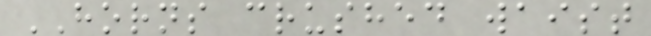HORNS crushed waist
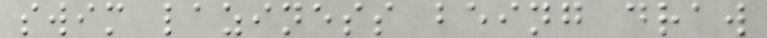swim laziness being draw
